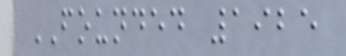FOUNDED 1925
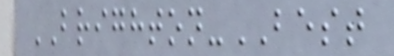BRIGHTON-BEST
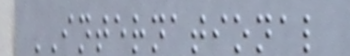INTERNATIONAL
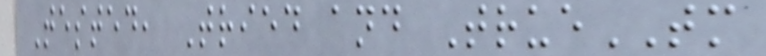Tested, Tried and TrueTM
